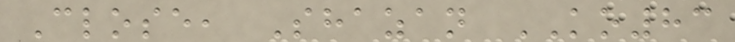Close, Shazan KO83
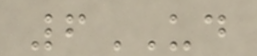6UD
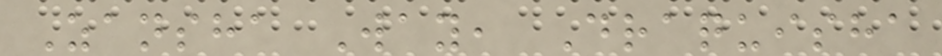Zansha Way, Draquisha
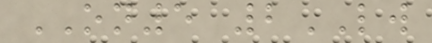ON5 2LW
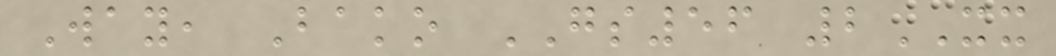Way, Bako GS56 2XX
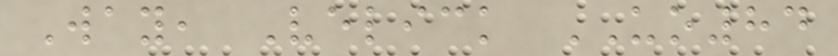Way, Velick UO84
